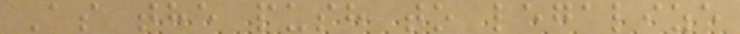As the push to legalize
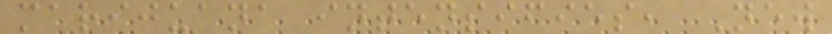marijuana intensifies, New
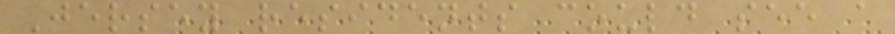Jersey residents could see a
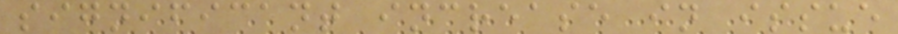significant increase in issue
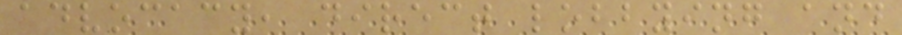advocacy, direct lobbying and
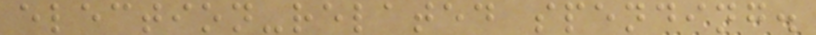election-related spending.
